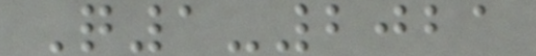Q1-2021
